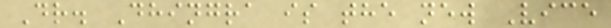Dr. Dhingra is the new Vice
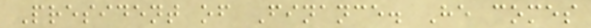President of Finance. He comes
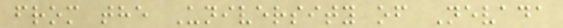from the University of Nevada
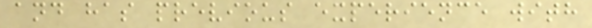and has previous experience with
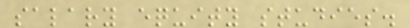salary equity studies.
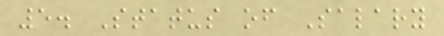5. Status of Salary
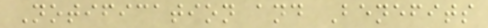Notification and Benefits
